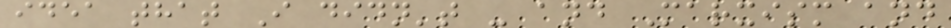idea that I didn't - and Marxism and
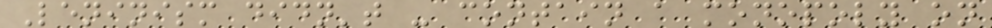Leninism didn't - contain a monopoly on
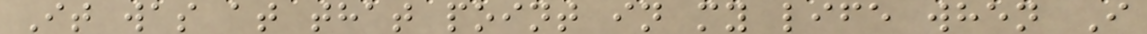It was at that point in my life when I
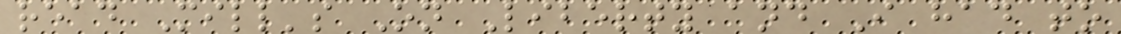read Mill's On Liberty and I had to
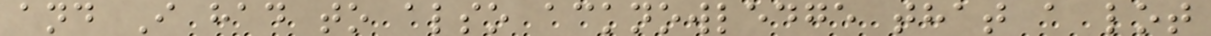and I had to also acknowledge that a lot
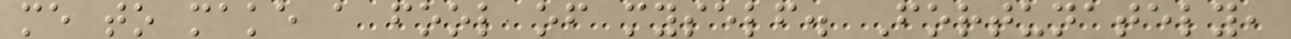me to make a fool of myself. Fortunately,
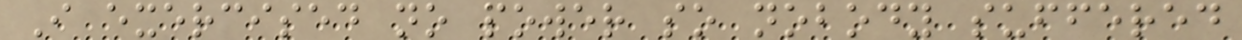I exercised no power so nobody suffered
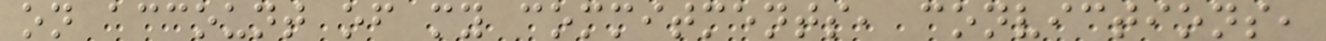on account of my commitments, convictions,
